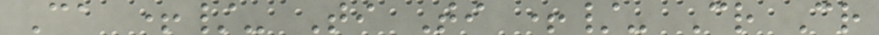Ca +/- Ti Ti +/- Cr Cr
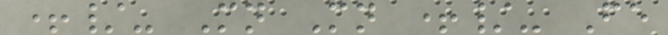+/- Mn Mn +/- Fe
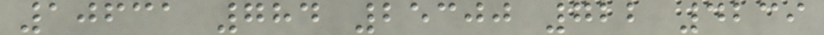10631 784 25300 722 4239
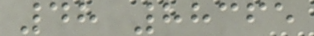48 88365
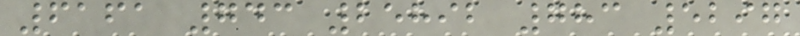6161 743 25892 783 5297
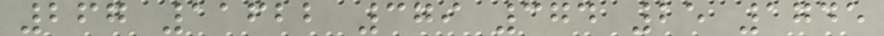267 11622 379 374 25 1745
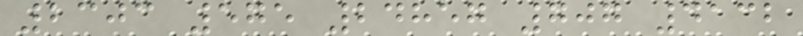2303 575 24857 707 4132
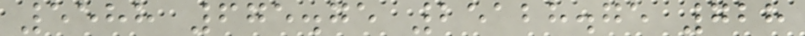5588 675.75 25128.75 728
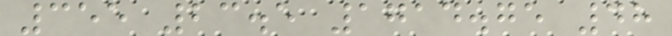355 23.5 1714.75 48
